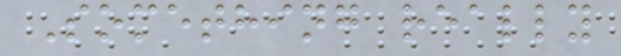Something really
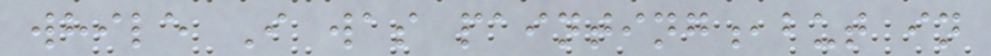while I was painting,but in
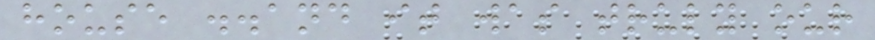house ..and it was truly our
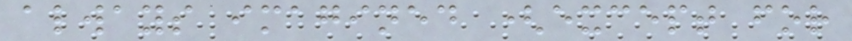always imagined (except for
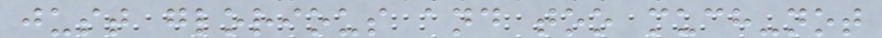just glorious and too much-not
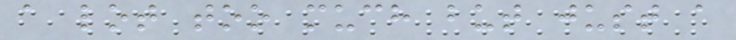a lot too much but just a
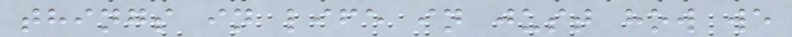things in life in just how we
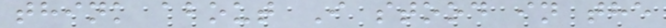think about I stood in the
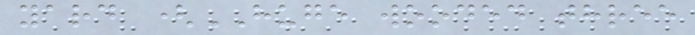yard (HUGE wooded three
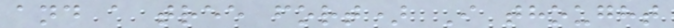and a tree fort) I thought
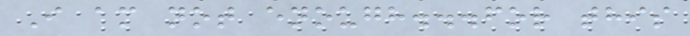I am not enough...for this
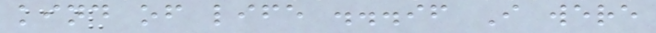kind of life ...if I were
